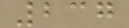237
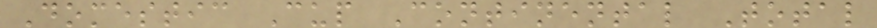Domestic Cup Continental Total
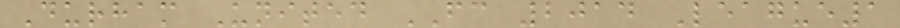Durham United FC 2014 League1
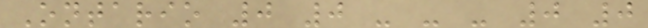Ontario 0 0 - - - 0 0
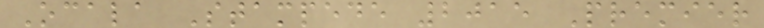Ocala Stampede 2015 Premier
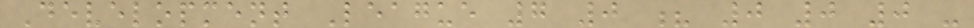Development League 7 0 ? 0 0 0 -
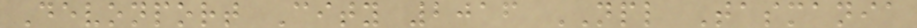Devonport City 2016 NPL Tasmania
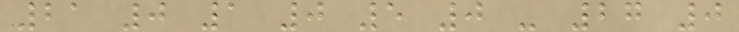21 0 1 0 5 0 - 27 0
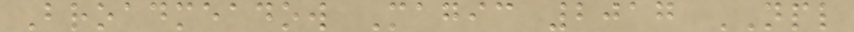Broadmeadow Magic 2017 NPL
